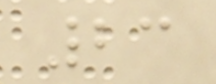23
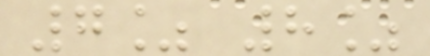7% 8%
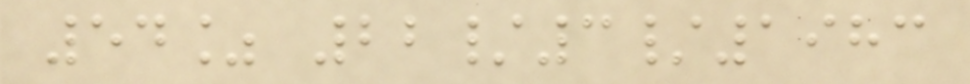54% 22/3/1983
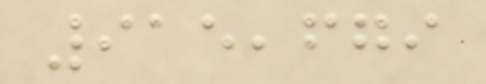915,679
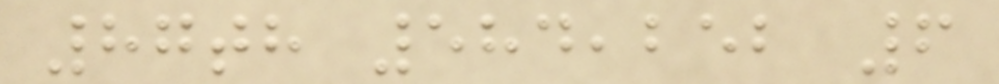87th 584,252 6
